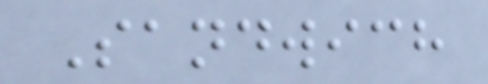Sandwich
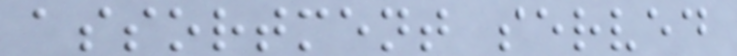assortment served
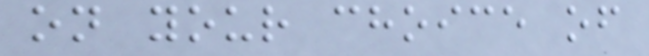on your choice of
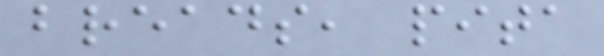breads, pita
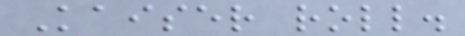Kaiser roll.
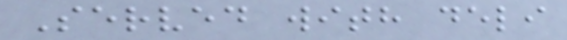Served with deli
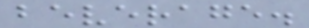beverage.
